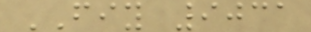FIY 9031
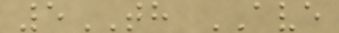5TH AVE
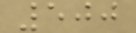500
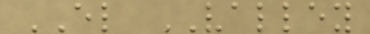EL VALLEY
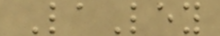LaLey
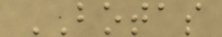BOTAS
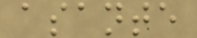asante
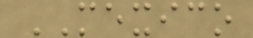MEXICO
